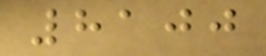8100
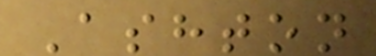Ashton
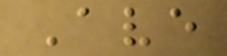Ave
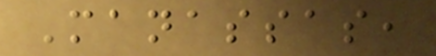Manassas,
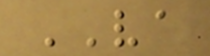VA
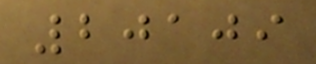20109
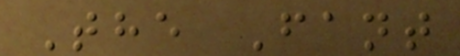The Fant
